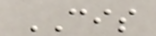CIS
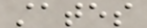states
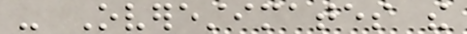- Overestimates the
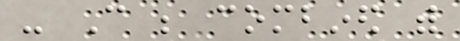- Can be combined with
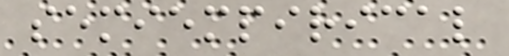semiempirical
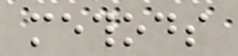methods
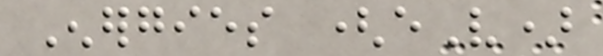Energies (eV)
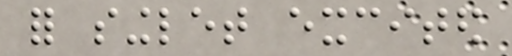for singlet excited
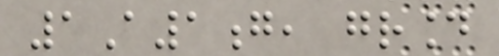1A1g, ground
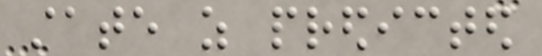state as predicted
